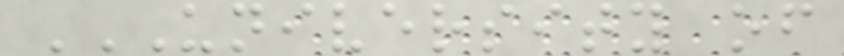UNIVERSITY OF
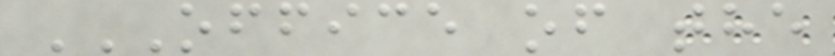OFFICE OF THE
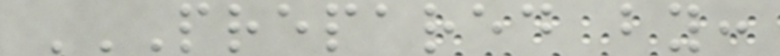PREPARED BY:
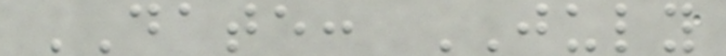DATE: JULY
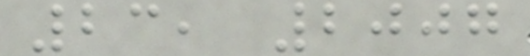23, 2007
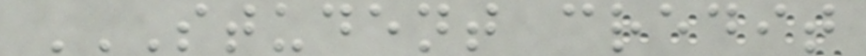STUDENT CREDIT
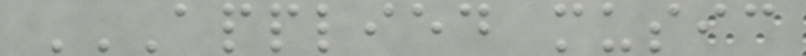APPLIED MUSIC
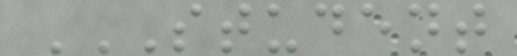STUDENT
